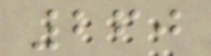260
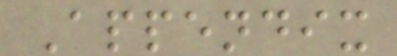Appendix
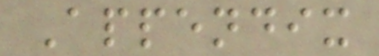Appendix
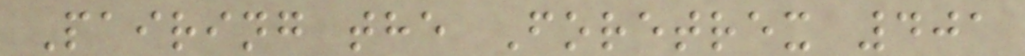Pairing the Foretrex 401
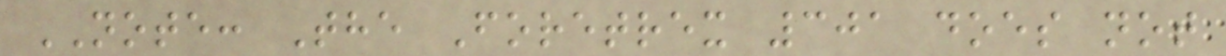NOTE: The Foretrex 301 does not
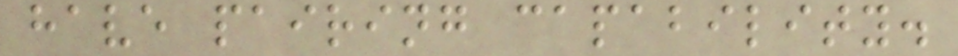have pairing capability.
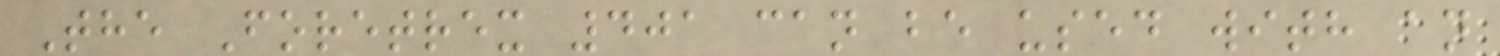The Foretrex 401 can be used with an
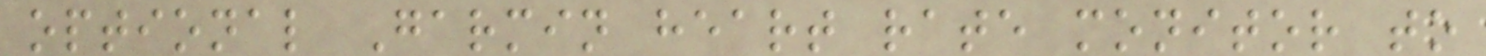optional Garmin heart rate monitor to
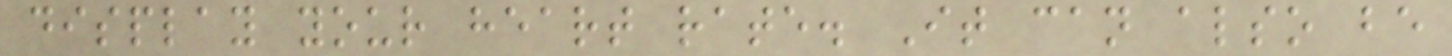display your heart rate. It can also be
